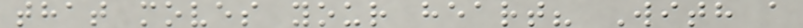that moves your heart? With a
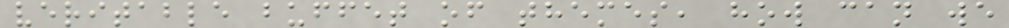veritable buffet of themes, how can we
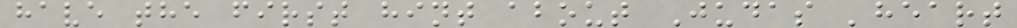have the first hint about Judas 'heart
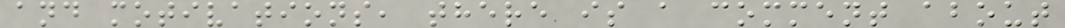and motivations, there is a comment about
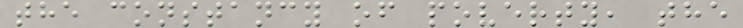the constancy of poverty, the
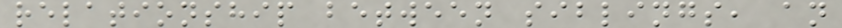relationship between siblings, an
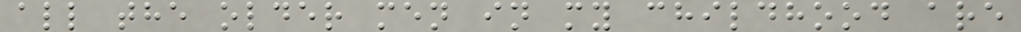all the older men in my childhood are
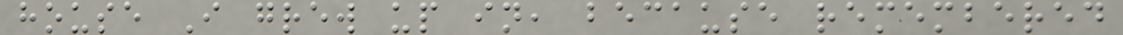house I grew up in, because remembered
